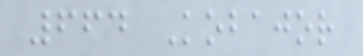664 Kobajor
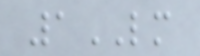1LM
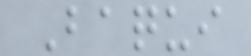Baqui
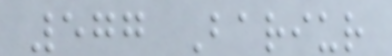577 Bariur
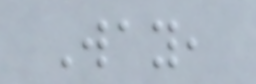Way,
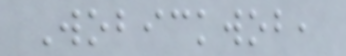Wobickwob,
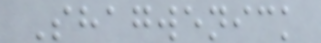Shagwenick
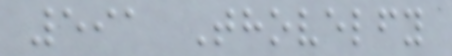591 Thovelfy
